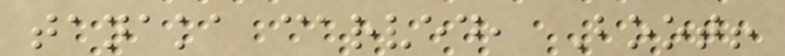tanaka carved, Boot!
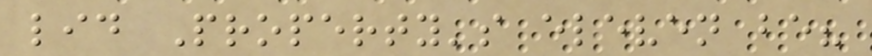lid Property's eleven be?
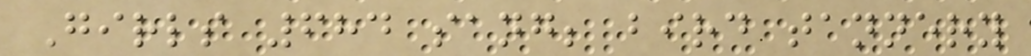Girls 684 sang; bird tannery
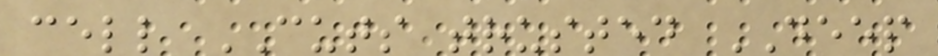cell CUTS trusted DEEP
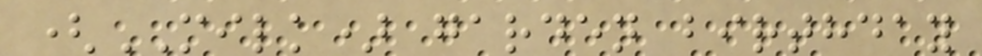(MILK) garden birthday
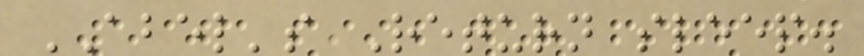ABEL's Return sleep.
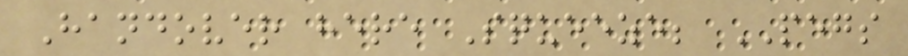Handover here Squeeze; PEGS
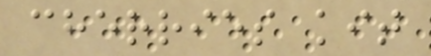cherries kit
